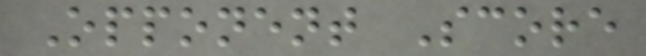Opponent Score
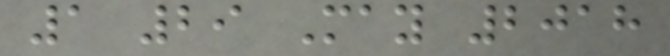1 29 May 2018
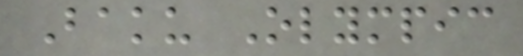Baku Olympic
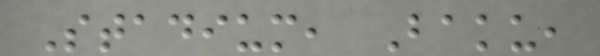Stadium, Baku,
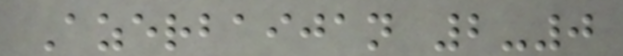Azerbaijan 2-0
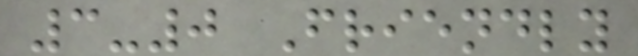3-0 Friendly
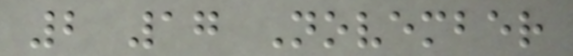2 17 November
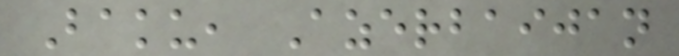Baku, Azerbaijan
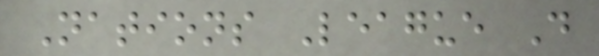Nations League D
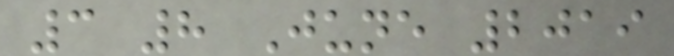3 8 June 2019
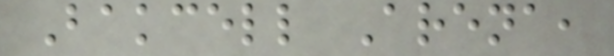Bakcell Arena,
